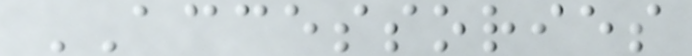ACCESSORIES
